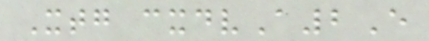Xtg cxdvA2E
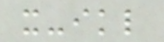x-ikl
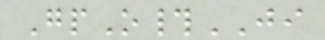GpO#JI
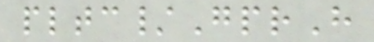pltc/GprH
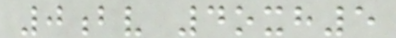0bv 4oxh5
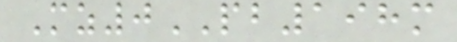Mz0PB198m
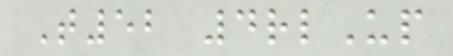T52 4rlUp
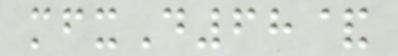mfxD68&
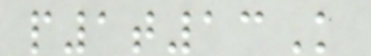p1t13K
